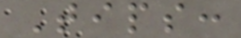Tips:
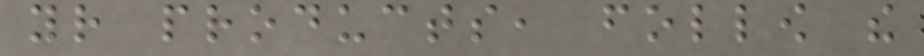your products, follow the
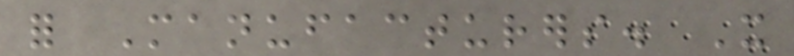for Manufacturers. It
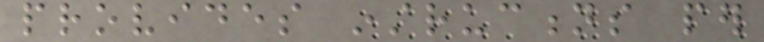provides instructions per
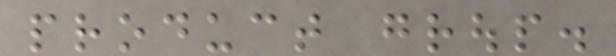product group.
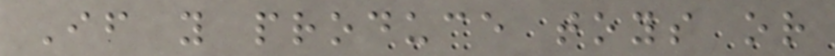If you produce toys or
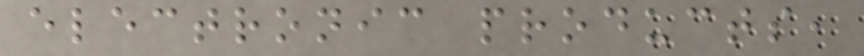electronic products,
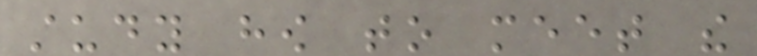study how to meet the
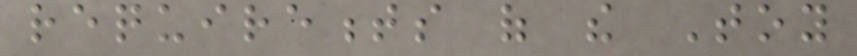requirements of the Toy
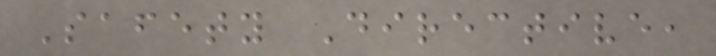Safety Directive,
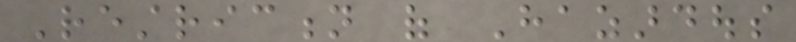Restriction of Hazardous
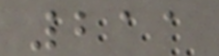211
